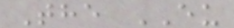The EU
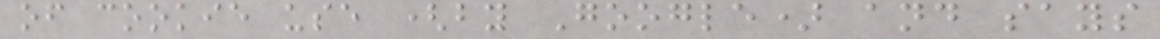of cookie use (by Google) and says
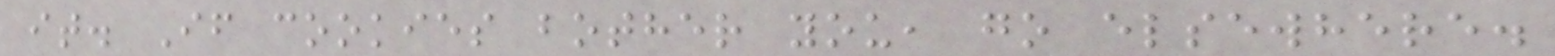it. If cookies bother you, go elsewhere.
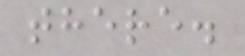there.
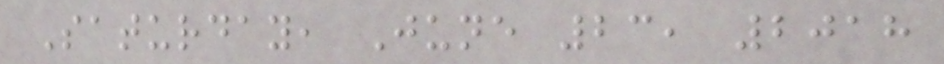Saturday, June 23, 2018
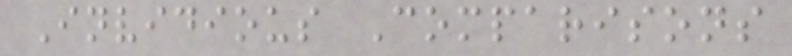Invidious Comparisons
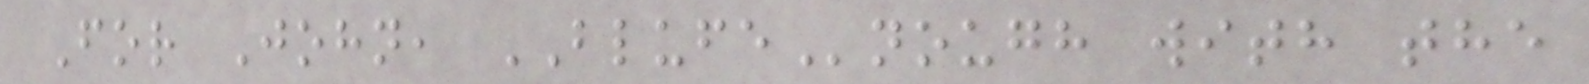For John, BLUFEnough with the
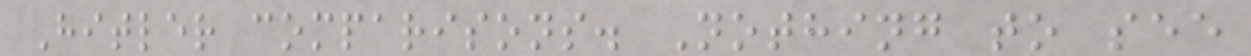Hitler comparisons. Nothing to see
